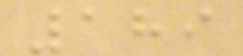189
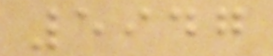5947
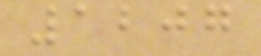1207
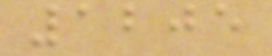1205
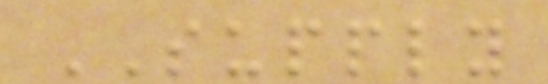SUPPLY
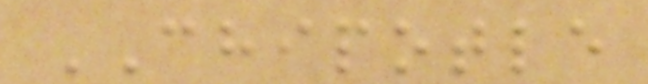CHIPOTLE
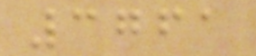3761
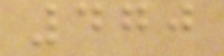470
